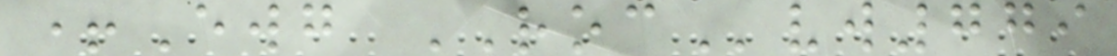+Ewg ROCvw779
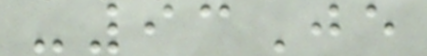-93Je
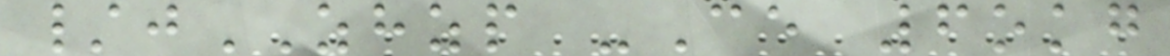/jZHZP -Ce 6okg
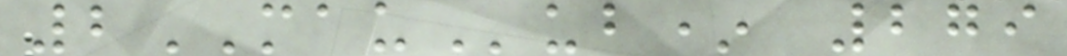2MAUub* 279
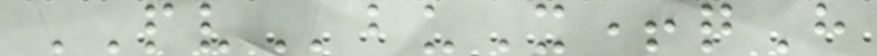PVbuX+qH
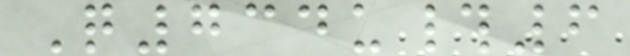Q734u#6
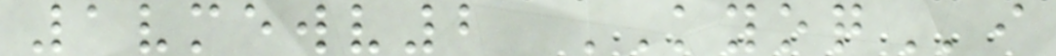1vmewv2 KYOQi
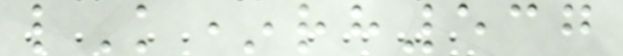lK*rh537
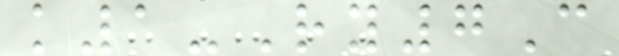k1-Ry7C
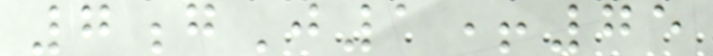7gJ1+75
